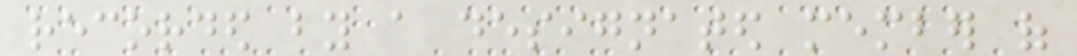recorded by a designated member of
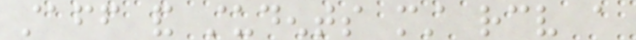staff and students must receive a
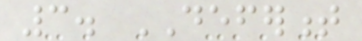3. DEFERMENT
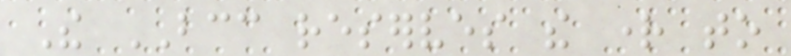The BCC reserves the right to
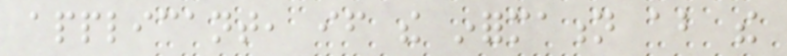applicant, if the information about the
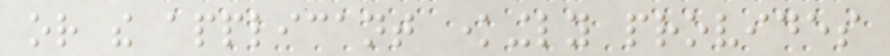or the applicant knowingly provides
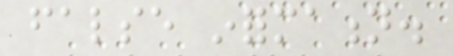false information.
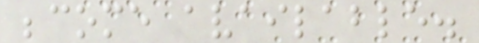become available.
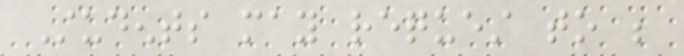Students may request to be
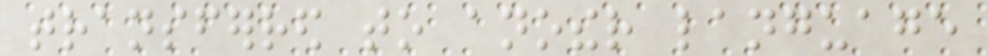transferred to another language
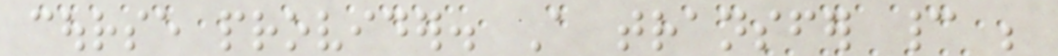course provider. A transfer cannot be
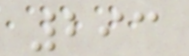293
